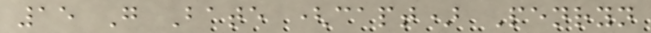15 G Bate (capt) Penryn
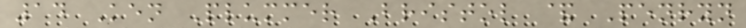14 Ken Plummer Bristol & Penryn
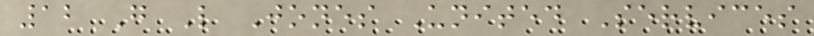12 G L Jones United Services
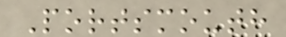Portsmouth
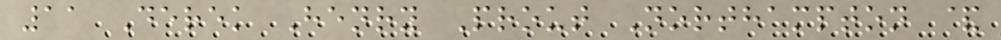11 Derek Henry Prout Northampton &
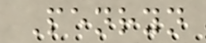Penryn
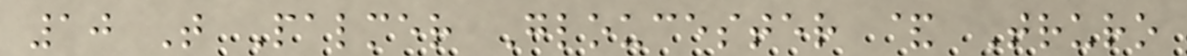10 T Palmer Gloucester & Truro
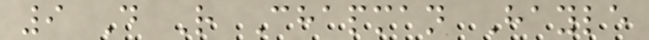9 D R Chapman Hayle
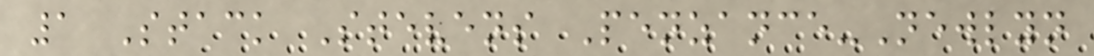1 Stack Stevens Penzance-Newlyn
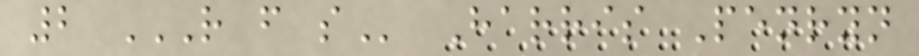2 R F S Harris Penryn
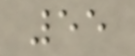55
